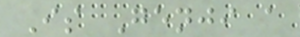Is Genji a
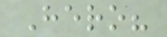Hero?
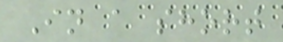In a short
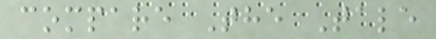compare The Tale
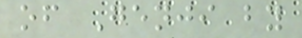of Genji by
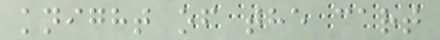knight of the cart
